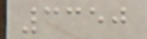3350
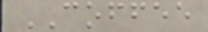COFFEE
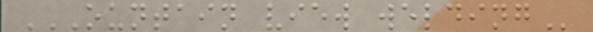OUNTAIN VIEW WELDING
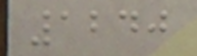1240
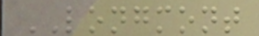LONGMONT
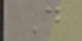D
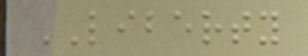LIBERTY
